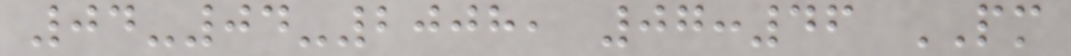04-04-2008, 07:46 PM
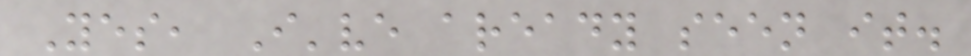Yes, I've aready seen it.
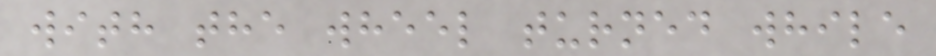with the wheel turned while
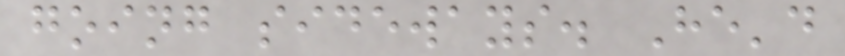going sideways. He'd
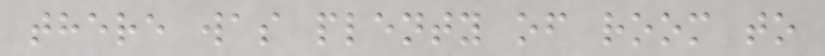there was plenty of room to
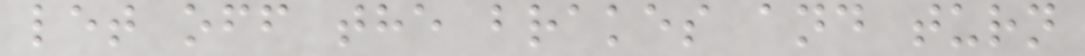let off the brakes and turn
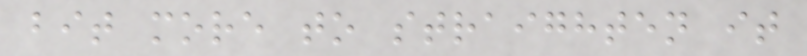bit more to straighten it
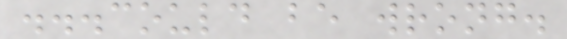...could be wrong.
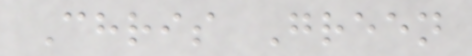Chris Green
